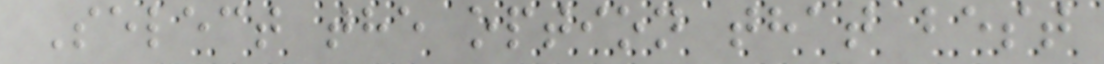Select the option that best
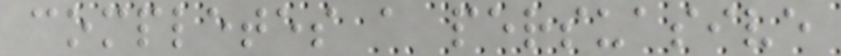completes a persuasive
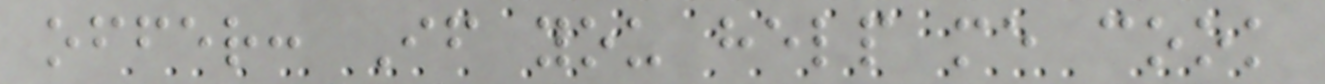offer: If you help me cook
